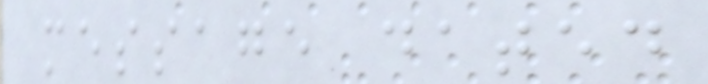message dated
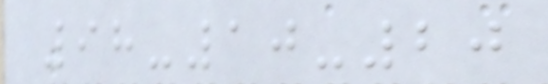98-10-20
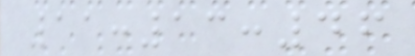11:13:46
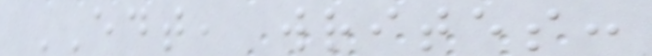EDT, writes:
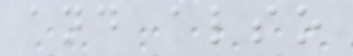and also
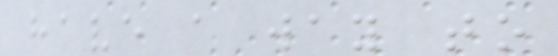have a way to
